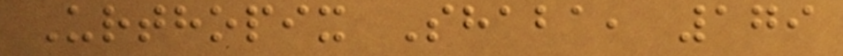Urthopix Shaba, 179
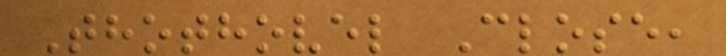Thothovel Close,
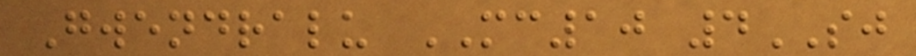Gwendralu MC10 4SJ
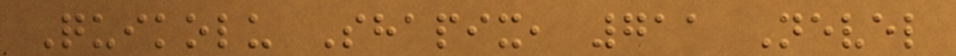Quikolu Shapix, 711 Nevel
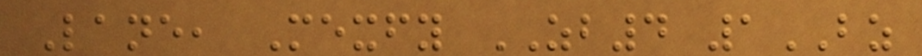Lane, Mexfy ZB4 1BZ
